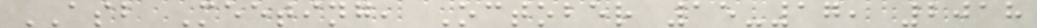ASB Meeting, October 15-17, 2018
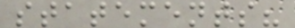statements?
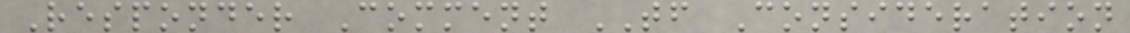Responder Comment TF Consideration
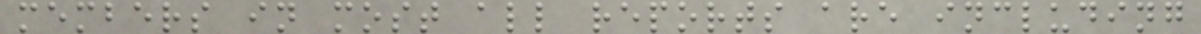members in most all reports are including
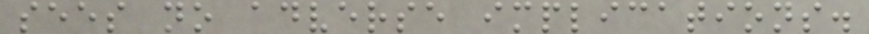sees no adverse implications.
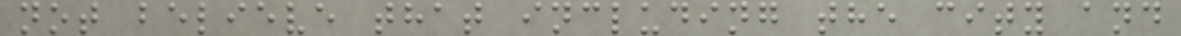not believe that including the city and
